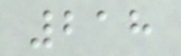218
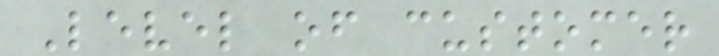Level of customer
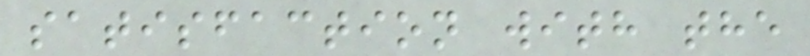satisfaction with the
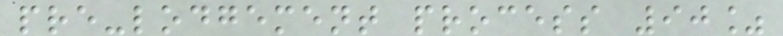pre-lodgement process 90%
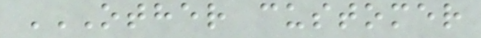OTHER CUSTOMER
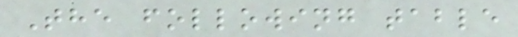The following table
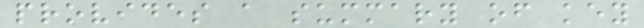provides a summary of key
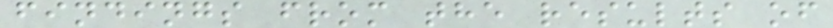findings from the results of
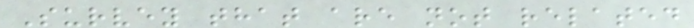Survey that are not related
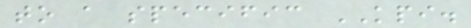to a specific KPI.
